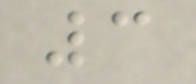3
